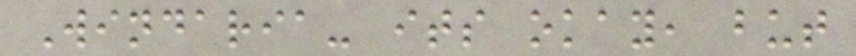Windaria- its okay, but
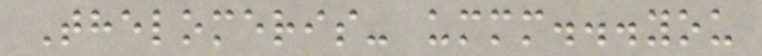Thelomeris- ummm...you
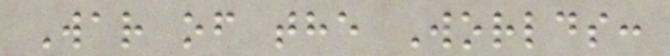War of the Worlds:
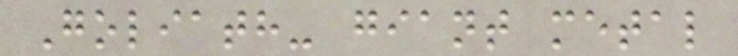Goliath- giant metal
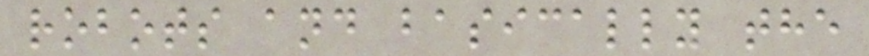robots and basically the
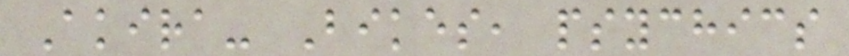Akira- Bikes, psychics
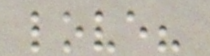love?
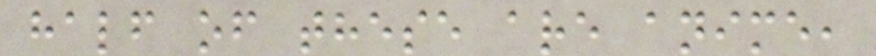half of these are anime,
